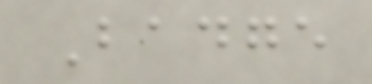Badge
